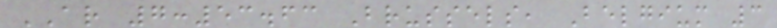AR 7:53.63 Brussels, Belgium 3
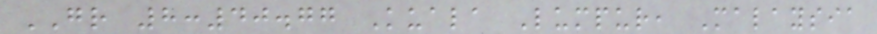GR 8:40.77 Kuala Lumpur, Malaysia
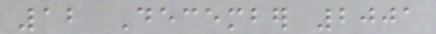12 December 2001
